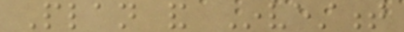Plan and Investment
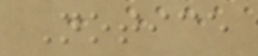Notice
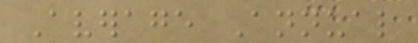Average Annual
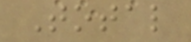Total
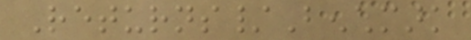Returns/Benchmark
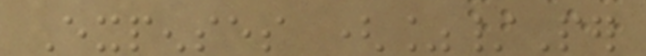Expenses (%/Per
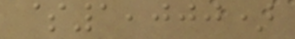$1,000)
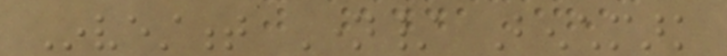Investment Name/ Benchmark
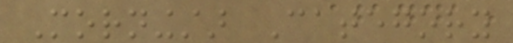Morningstar Category
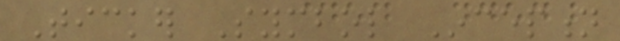Ticker Symbol Inception
